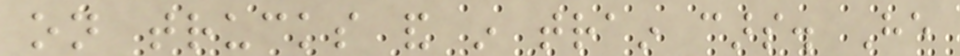on trucks and in train cars. He
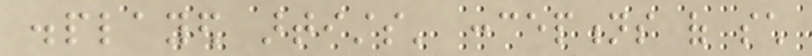displayed artists' conceptions of such
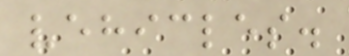vehicles.
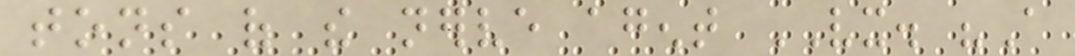tons of the nerve agent VX. "A
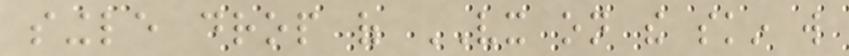single drop of VX on the skin will
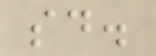said.
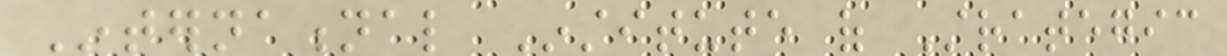International Institute of Strategic
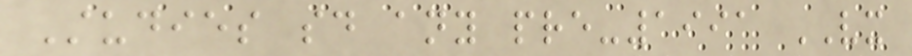Studies said any pre-1991 VX
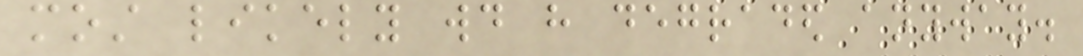most likely would have degraded anyway.
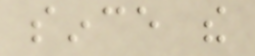since the
